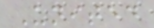United
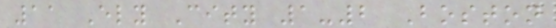11 Ely City 1-2 Boston
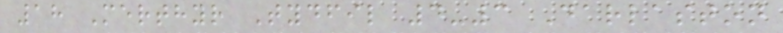18 Merthyr Tydfil 4-3 Darlaston
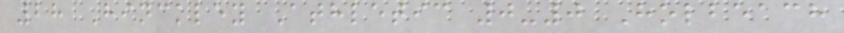28 Hinckley Athletic 0-0 Holbeach
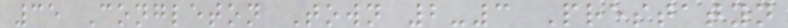35 Congleton Town 2-3 Prestatyn
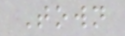Town
